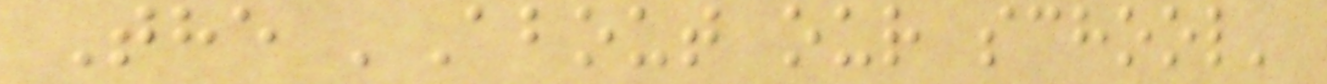The 'About our school'
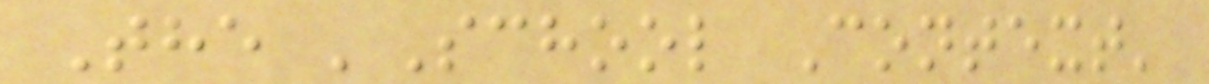The 'School Context'
